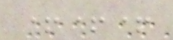+++
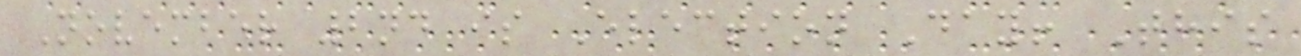November 2nd is Election Day! This
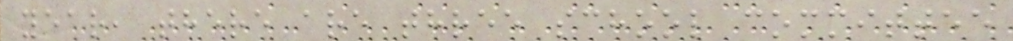year, there are three school committee
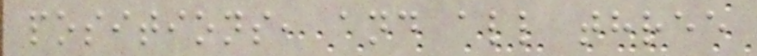positions, and all three
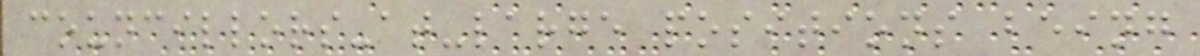councillors-at-large positions being
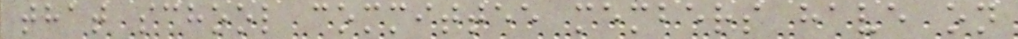that school committee members have on
